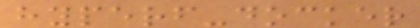hyperf-docker
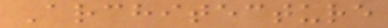Architecture
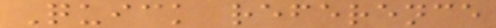Quick reference
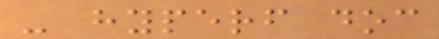- hyperf doc
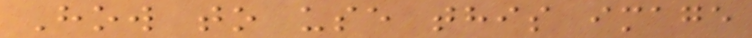How to use this image
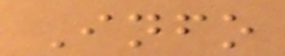Info
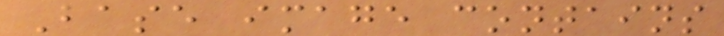Base image contains
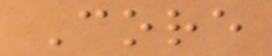Core
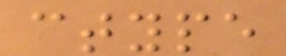ctype
